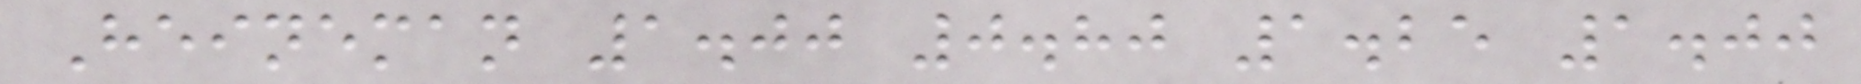Heineman 1.00 0.80 1.25 1.00
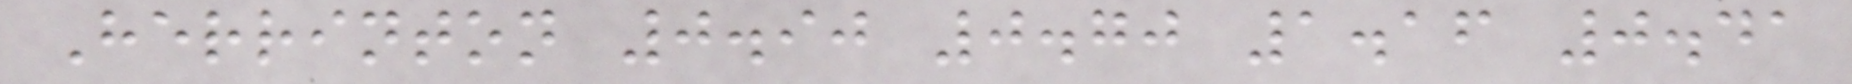Herrinton 0.90 0.70 1.16 0.41
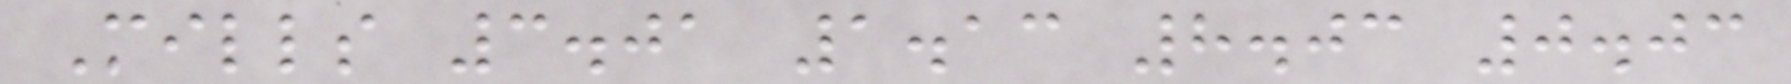Mills 3.01 1.13 8.03 0.03
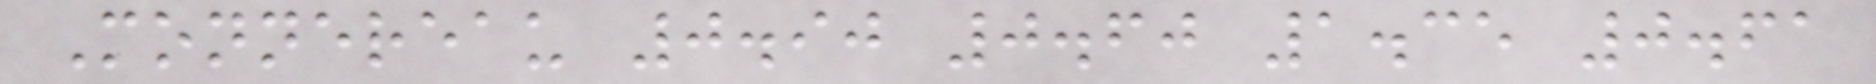Monnereau 0.90 0.60 1.35 0.61
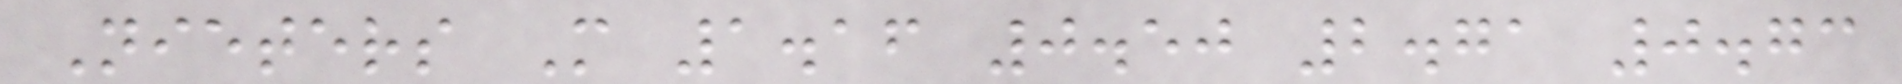Nieters M 1.16 0.50 2.71 0.73
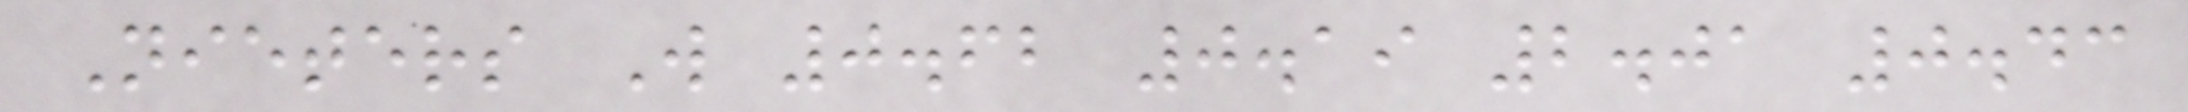Nieters W 0.62 0.19 2.01 0.43
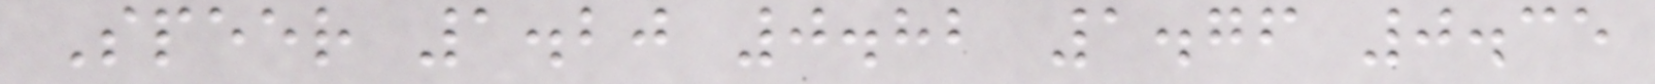Speer 1.20 0.82 1.76 0.35
